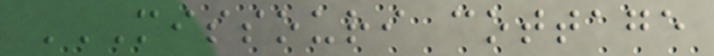MISSOURI COTTAGE
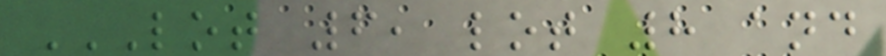LOT 6, LOT 8 AND
